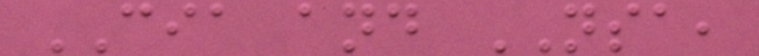CIA and NSA,
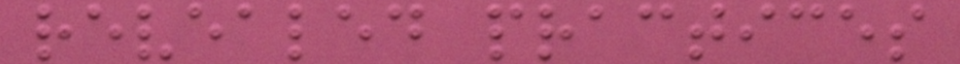revealed practices
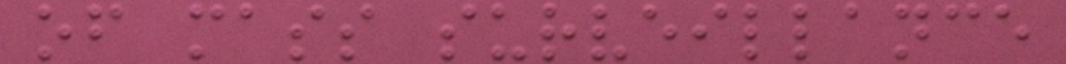of mass surveillance
